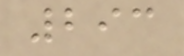293
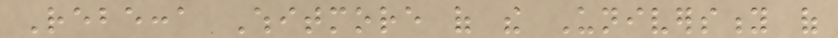Rebecca Whitmore of the University of
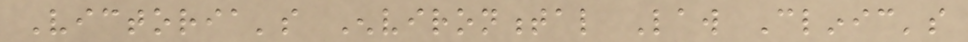Victoria's Environmental Law Clinic's
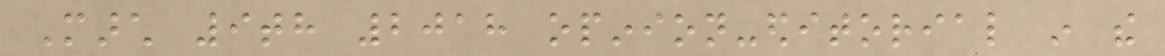March 9th 2018 opinion-editorial in the
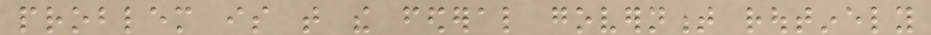problem is that the federal government routinely
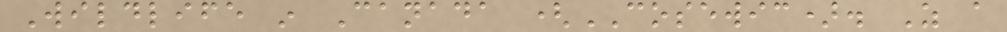Wildlife in Canada (COSEWIC). As a
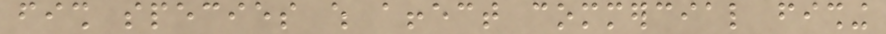fish species which affect commercial fishing
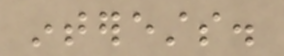interests.
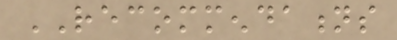RECOMMENDATIONS
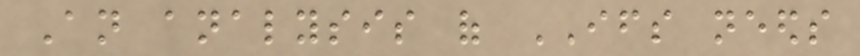An analysis of IFS needs
